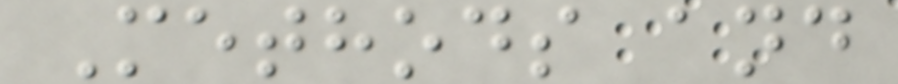Methods and
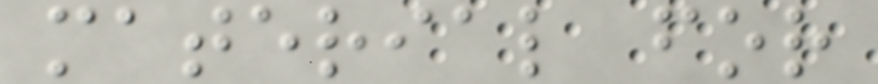material for
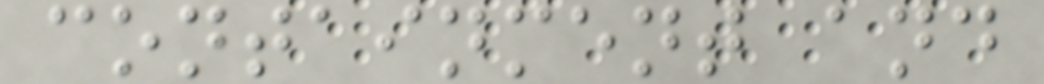containment and
